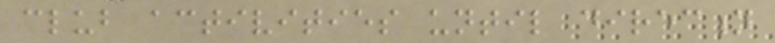club activities until direction
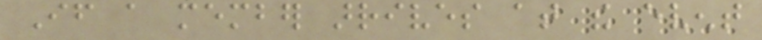If a member arrives at the event
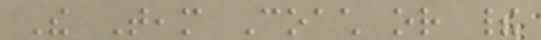The Team Coach or their
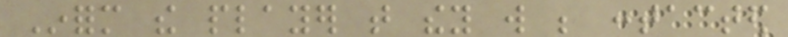Inform the player that they will be contacted
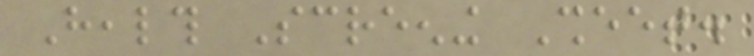Health Screening Sheet.
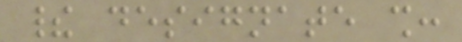their designate shall:
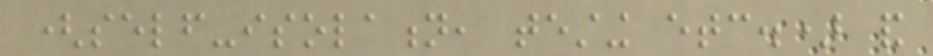(self-isolation, testing etc.) and
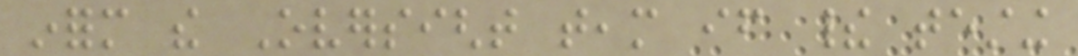inform the Oversight team if their testing
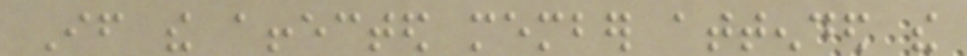If the affected member attended the
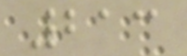213
